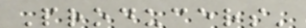Producers'
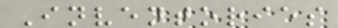Inventories
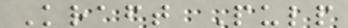Kraft Pulp
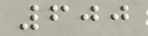600
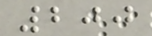200
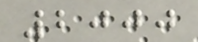2000
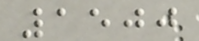1500
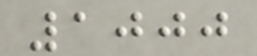1000
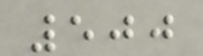500
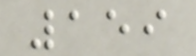159
